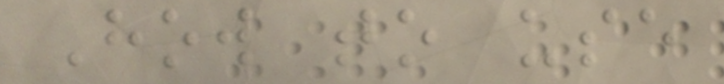How to use
